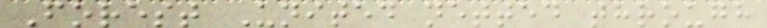Forest United netted through
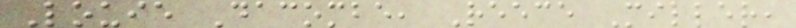Louie Dacombe, Reece Miller,
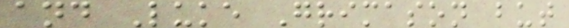and Luke Grimason but
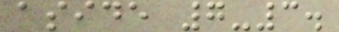aside 7-3.
